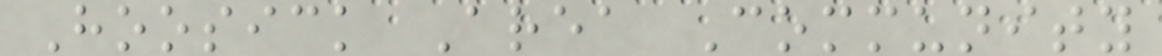Hoosick Area Community
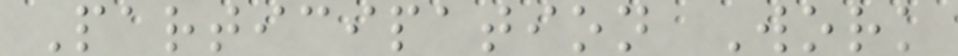Participation Work
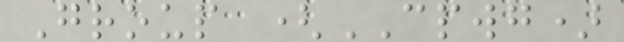Group (CPWG)
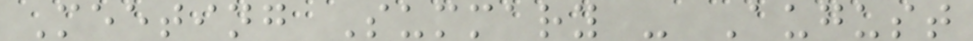Meeting Summary - August
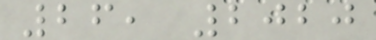26, 2020
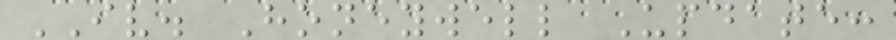IV. Honeywell Update:
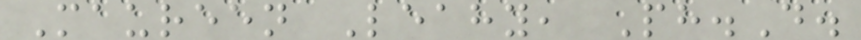Maureen Leahy, Ph.D.
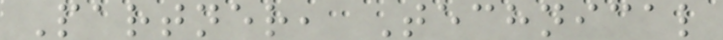Partner, Technical
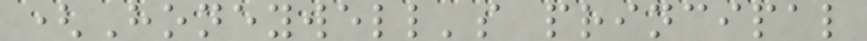(Honeywell's principal
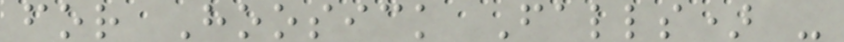for Hoosick Falls) -
